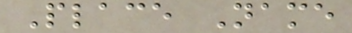Place Name
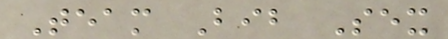Team Bib Sex
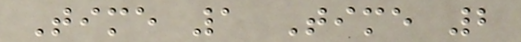Time 1 Time 2
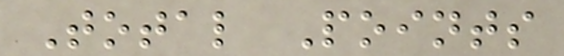Total Points
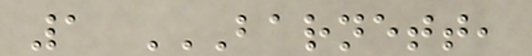1 BARNETT,
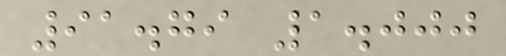91.79 1.000
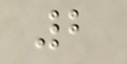2
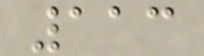113
